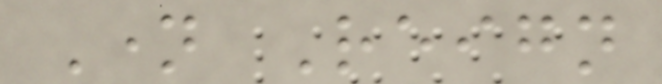Name Reign
